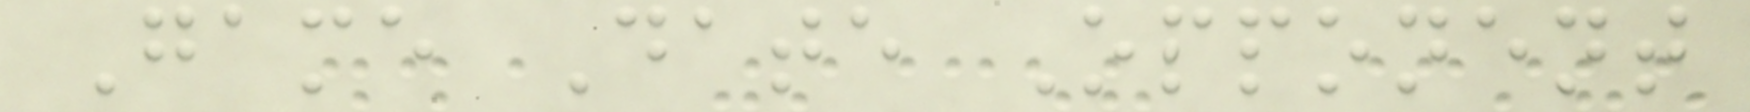Game Date Opponent
